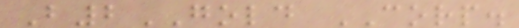B2GOLD CORP.
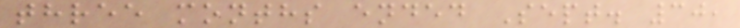three months ended Sept. 30,
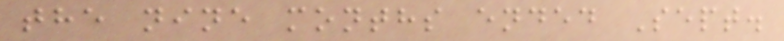the nine months ended Sept.
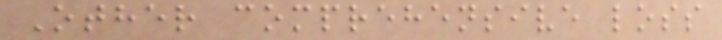Other comprehensive loss
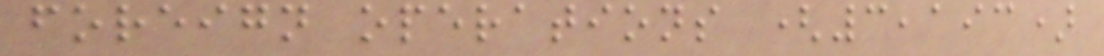foreign operations (3,193)
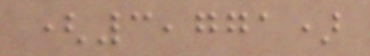(3,771)
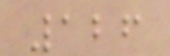126
